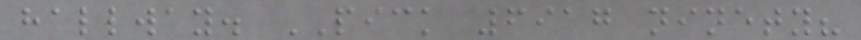hallway. PICK 6917 ninety?
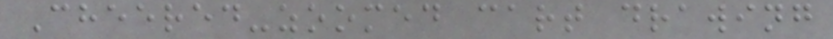Cheered-zoomed cart drawing
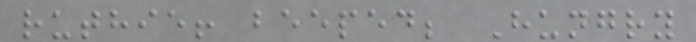ruthie! beeped; Hungry
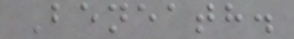Beneath.
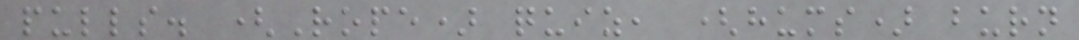pulls. (Rope) quiz, (hums) burn
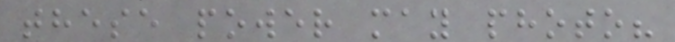these power may photo?
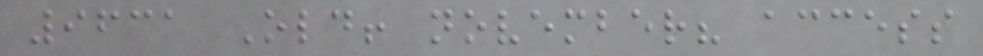9631 Old! november? access
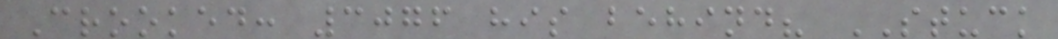Crooked: 3076 his behind? STUCK
